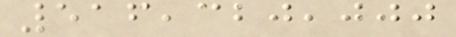516,320,000
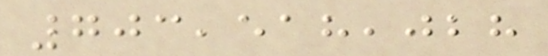703,518,028
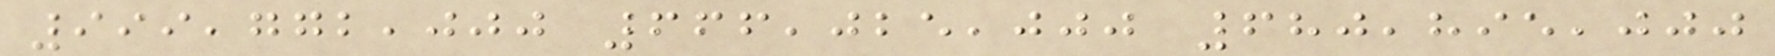999,772,000 666,025,000 680,895,000
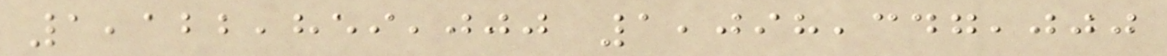1,122,859,000 1,098,347,000
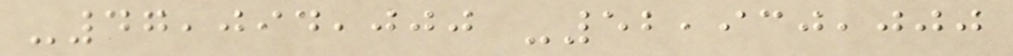-47,094,000 -52,930,000
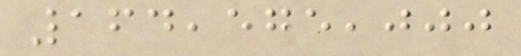164,575,000
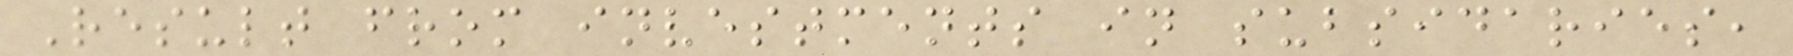Result from investments in subsidaries,
